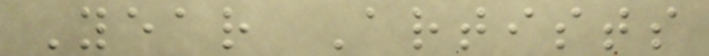Year Artists
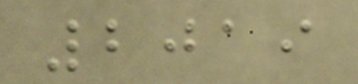2019
